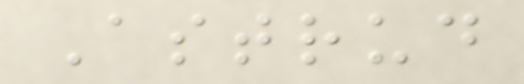Astrud
